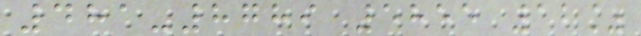481-8789 5855 12%
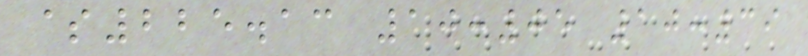$225.13 10:05 10:39
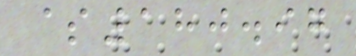$180.97
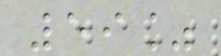59%
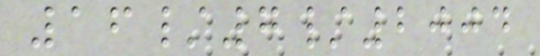16/7/2004
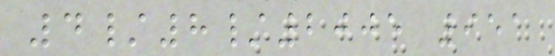4/8/2005 951
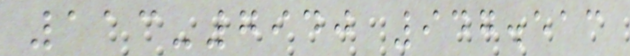113-7940 947.513
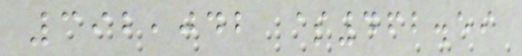392,042 $462.59
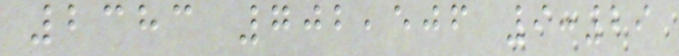2383 702,506 9:29
